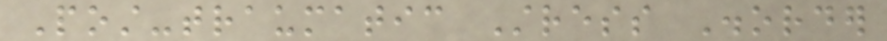Post-traumatic Stress Disorder
